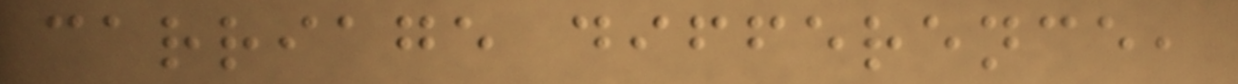carriage difference,
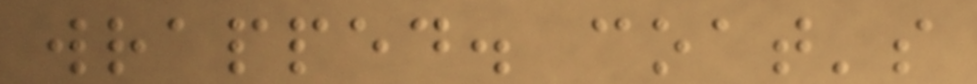wrapped. coat's
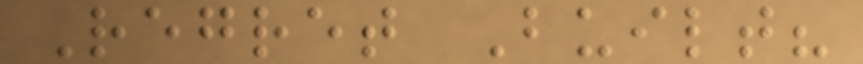Regret Built?
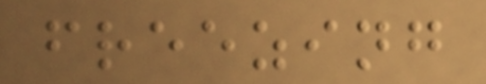freezing
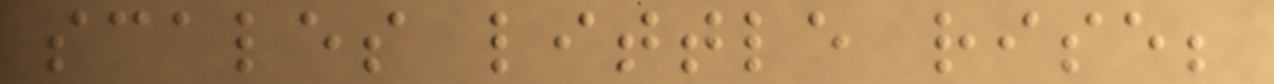scales little rise;
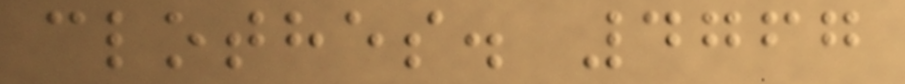clothes. 4767
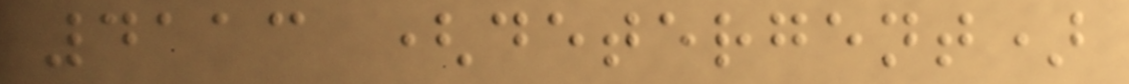4113 (detergent)
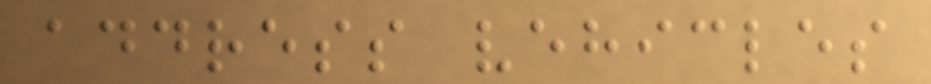address vehicles
